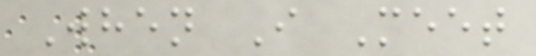When I Meet
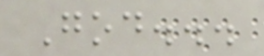God...
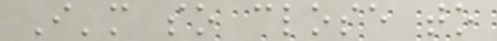I'm so close to
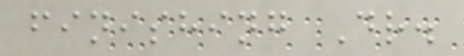finishing Dr.
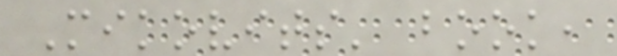Mikovits' book,
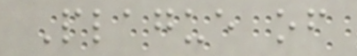Plague of
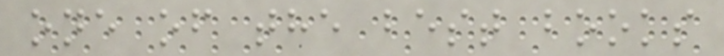one of the best books
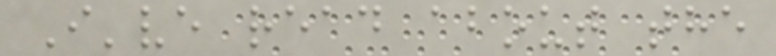I've read about the
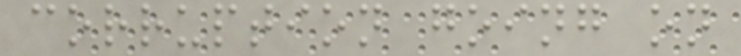corruption going on
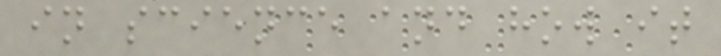in science and how it
